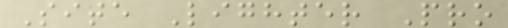Site Lighter Pro
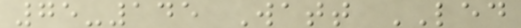75-145 Watt LED
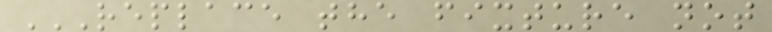REPLACE THE FIXTURE NOT
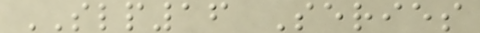SLP16 Series
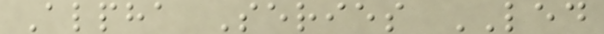Alpha Series LED
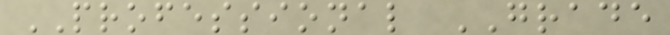PROFESSIONAL GRADE
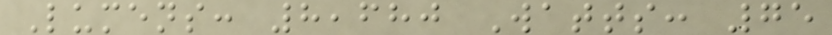Lumens: 8,680 Watts: 75
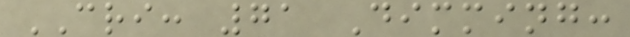CRI: 71 Dimming:
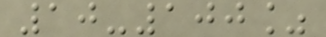10-100%
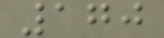170
